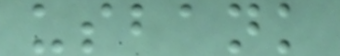usbank
